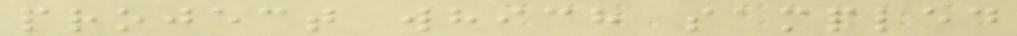project which sampled
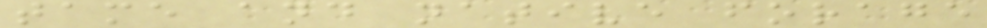tame and native forage
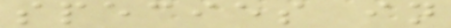species in
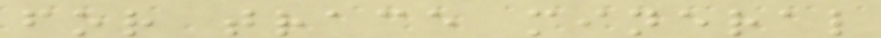for trace mineral
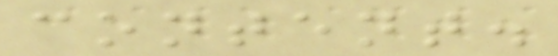content.
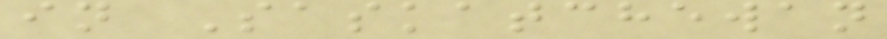in Saskatchewan
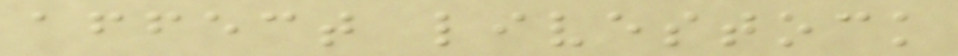affect livestock
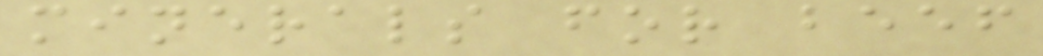minerals for beef
